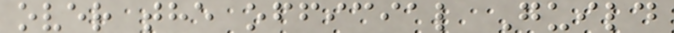over the official Guild
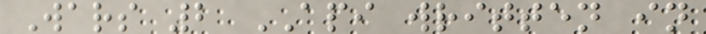Wars 2 API written in
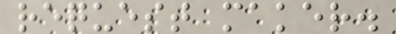request maker.
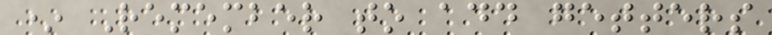* Remember to add getters
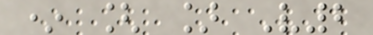* [ ] V2
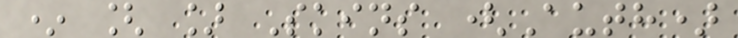* [ ] Skins (Auth)
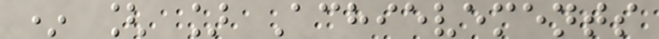* [ ] Achievements
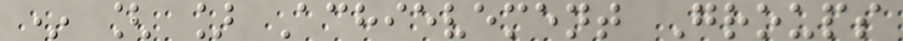* [ ] Achievement Groups
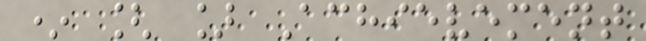* [ ] Achievement
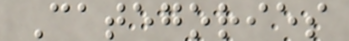Categories
